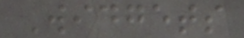Widgets
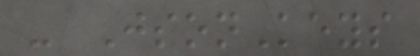- JsonKeys
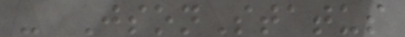- JsonStatus
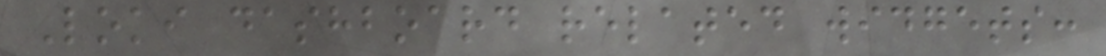Loki dashboard related widgets:
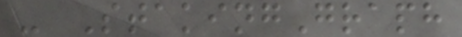- StakingGraph
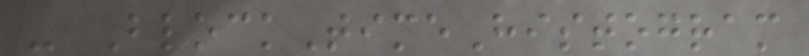- BlockTimeHistogram
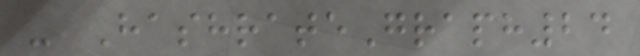- HashrateGraph24
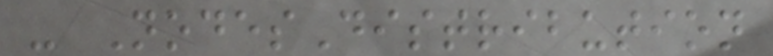- NodesDistribution
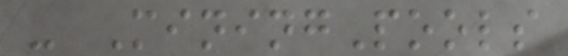- MiningPools
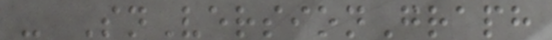- SnVersionGraph
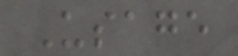Usage
